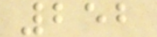252
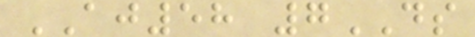AJ58 7DS
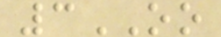3OO
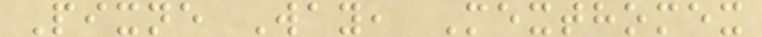Pixne Way, Mexthomex
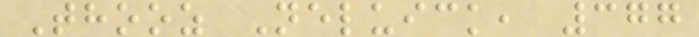Thooz Neluick, 377
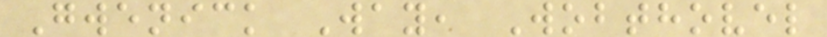Gwenick Way, Wobthovel
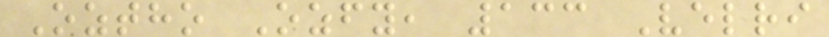Oztho Ozfy, 133 Velri
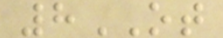8OT
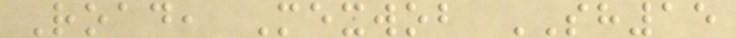Road, Mexwob SH15
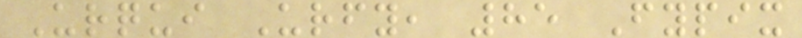Urqui Urfy, 85 Fypix
